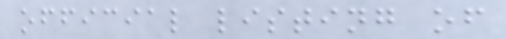official listing of
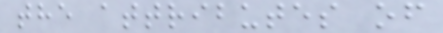the attributes of
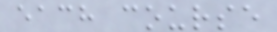each course
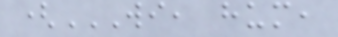(WI, HUM,
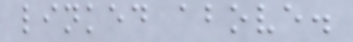linked above.
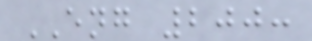ENG 200:
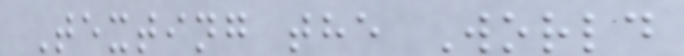Texting the World
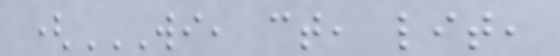(WI, CT, LIT,
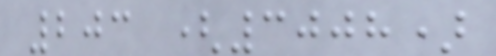203 (3008)
